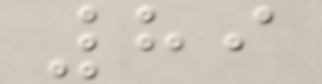89
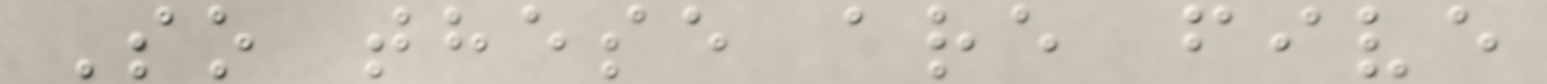So these are five
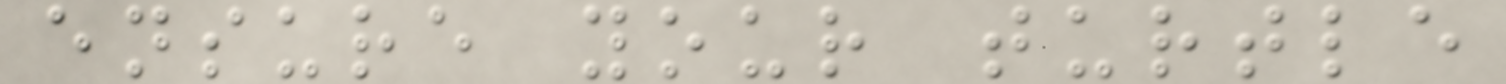ensure your turtle
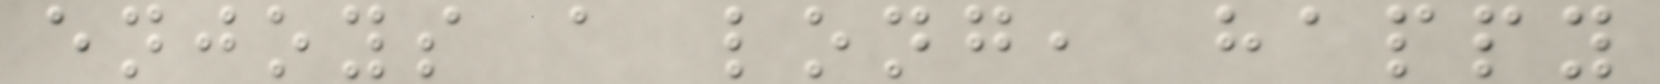enjoys a long, happy
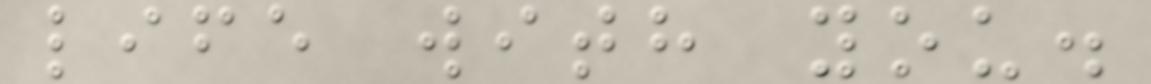life with you.
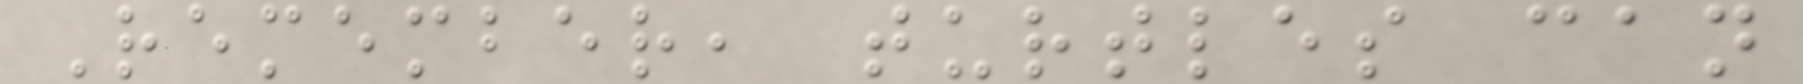Remember, turtles can
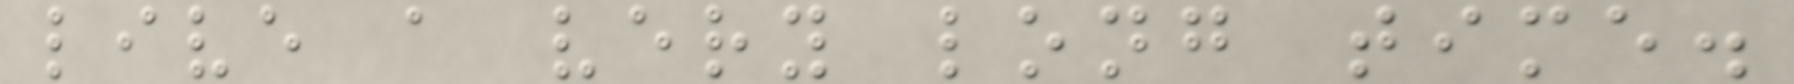live a very long time.
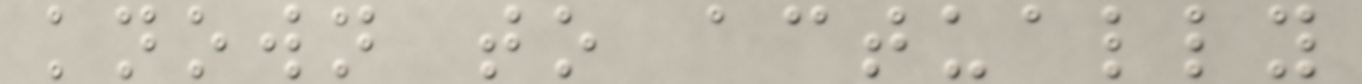known to actually
